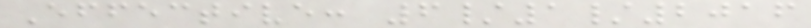Effective: 6/1/2016
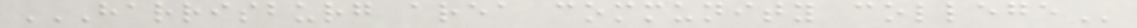HARRISBURG AREA COMMUNITY COLLEGE
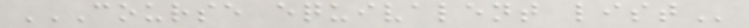COURSE EQUIVALENT LIST
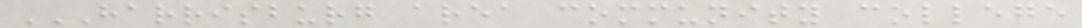HARRISBURG AREA COMMUNITY COLLEGE
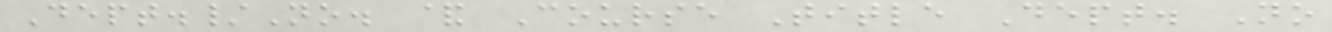Dept./No. & Course Title Dept. No
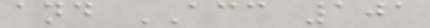and ACC 101
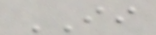II
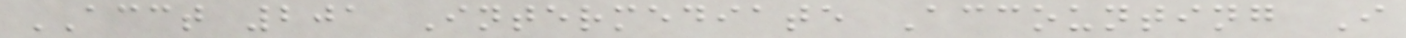ACCT 201 Intermediate Accounting I
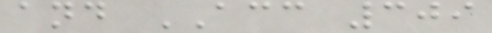and ACC 309
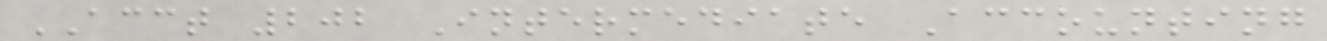ACCT 202 Intermediate Accounting
